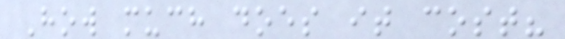How much does it cost?
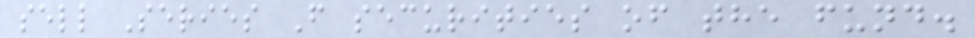sell Series F securities of the fund.
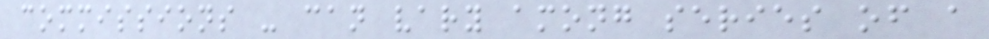commissions - can vary among series of a
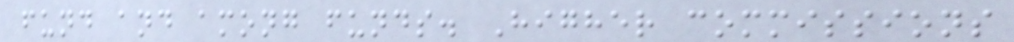fund and among funds. Higher commissions
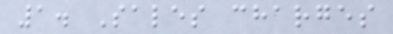1. Sales charges
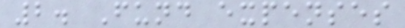2. Fund expenses
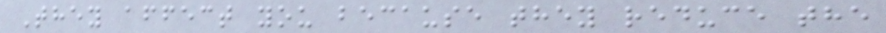They affect you because they reduce the
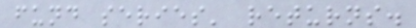fund series' returns.
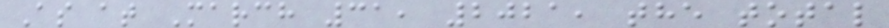As at March 31, 2021, the total
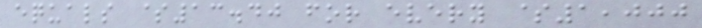equals $13.40 for every $1,000
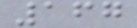167
